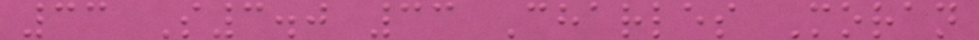33 S3.0 33 Charles Moran
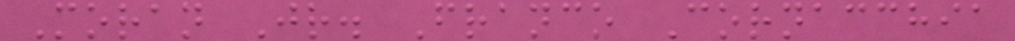Moran Jr. Franco Cornacchia
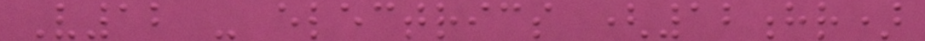V12 - electrics (12hr)
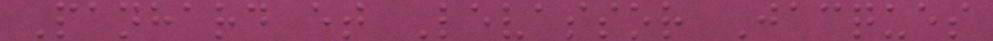Panhard et Levassor Jacques
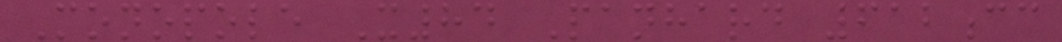Monopole X84 Panhard 612cc
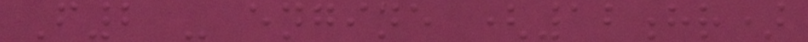F2 - engine (12hr)
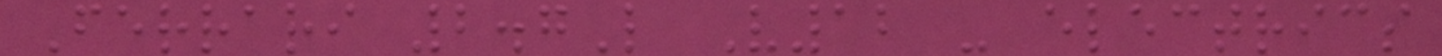Ferrari 2.7L V12 - electrics
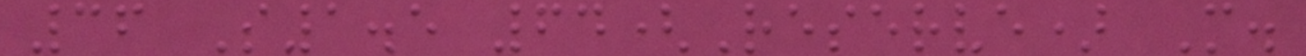36 S1.5 64(Reserve) M.
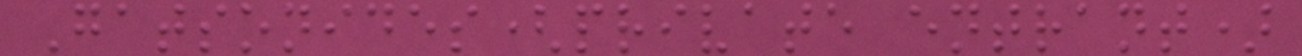Gatsonides(private entrant)
